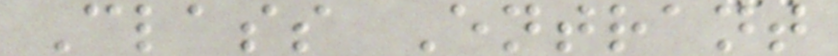Class Entrant
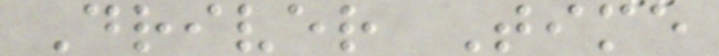Driver Time
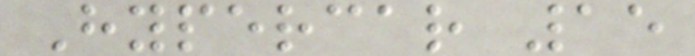Hypercar 15
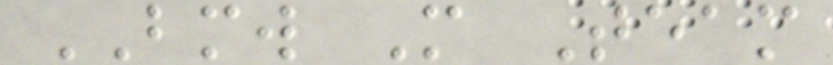BMW M Team
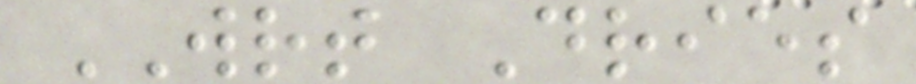WRT Dries
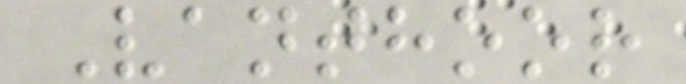Vanthoor
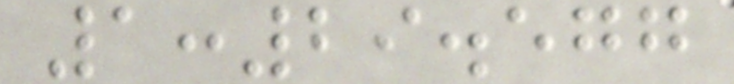1:29.577
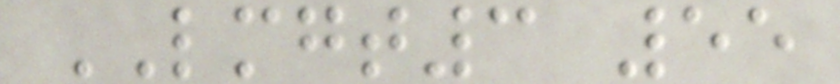LMGT3 55
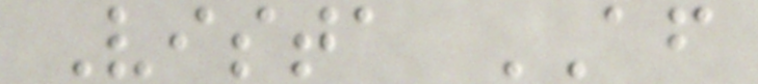Vista AF
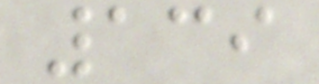139
